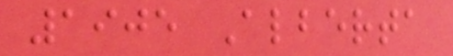1905 Alberta
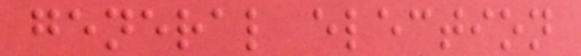general election
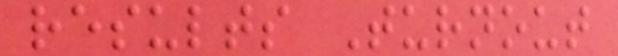results Turnout
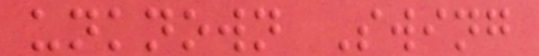unknown Swing
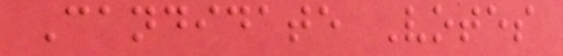Candidate Votes
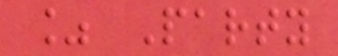% Party
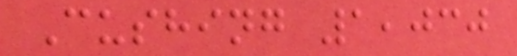Cushing 1,030
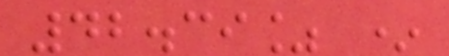42.39% *
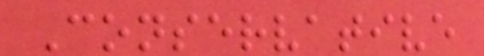Conservative
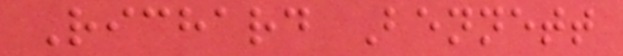Richard Bennett
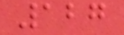127
